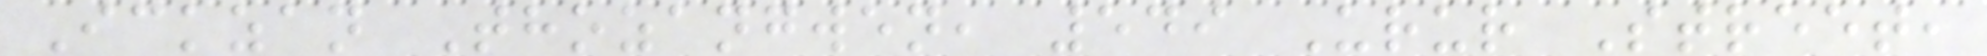Ickzan Thozangwen, 549 Urur Street,
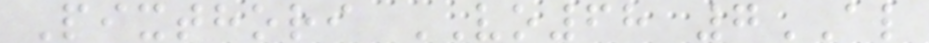Pixthori VO68 7AL
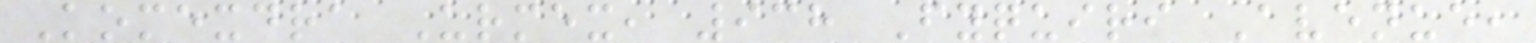Komexdra Urmex, 938 Fyquiri Avenue,
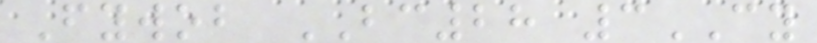Fywob BC28 3CY
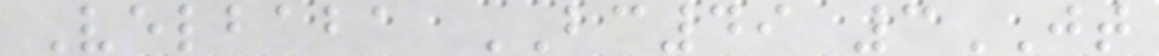Velbaba BC49 3JT
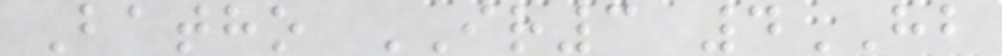Batho IR3 4HB
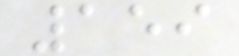159
